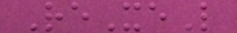ReXeL
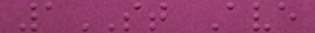1ST Ave
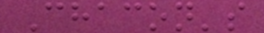Chacon's
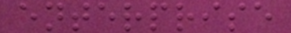enterprise
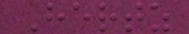Hertz
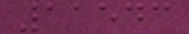11543
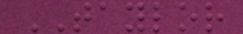TAYLOR
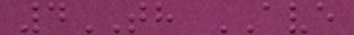4TH AVE
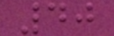40
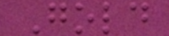Gold
